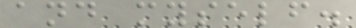and myself.
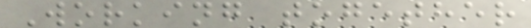Working together
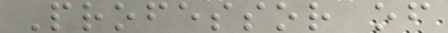Professor of
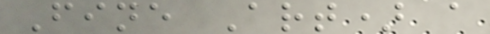Fine Art) a
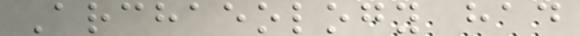Archaeology had
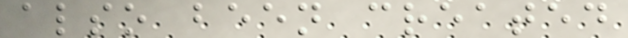also been created
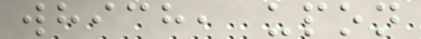which, upon
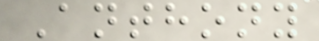Anthony
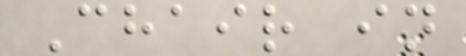Chair in
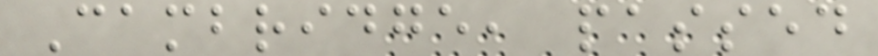Cambridge, passed
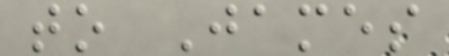to James
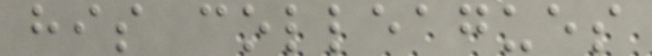his colleagues
